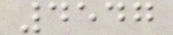4547
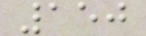150
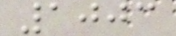1003
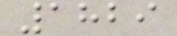1829
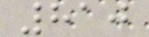810
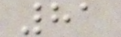81
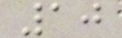10
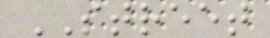STREET
